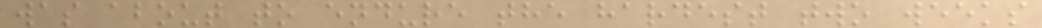was about to endure the hardest two weeks
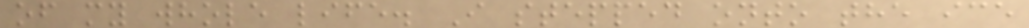of my whole life. I stepped onto the ice
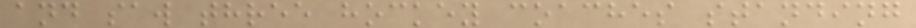and saw three hockey coaches standing
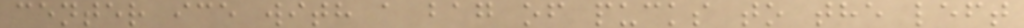center ice with a bag of pucks to the left
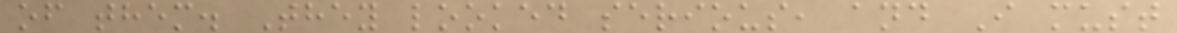of them. They looked serious, and I must
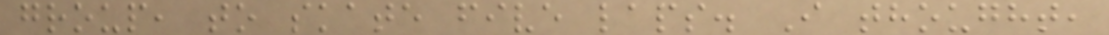group, to skate five laps. I thought,
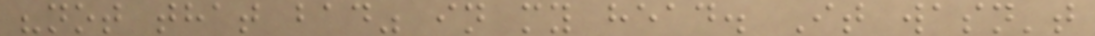"not that bad" in my head. It wasn't
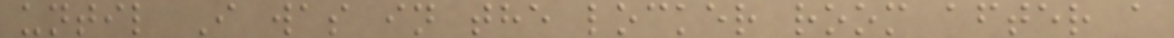until I was in the locker room after a
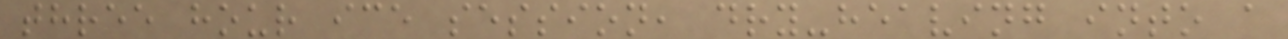three hour ice session, dry-heaving into a
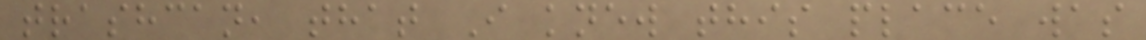trashcan, that I knew this place was
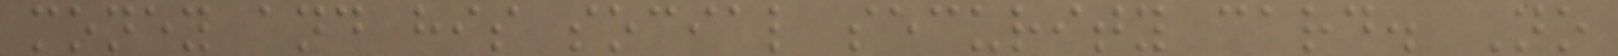money and his social security card. No
